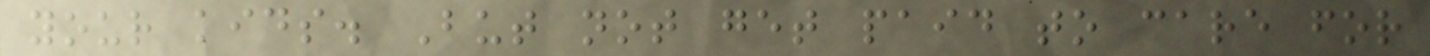your kids. But not get paid to care for
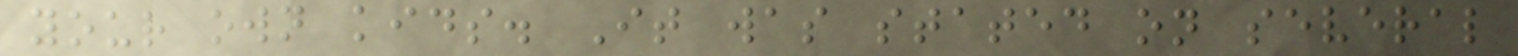your own kids. It was stated on several
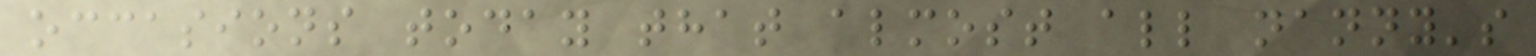occasions today that almost all nanny's
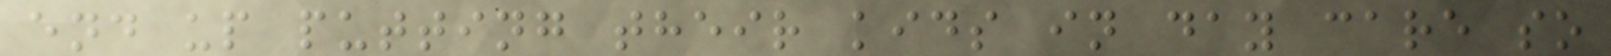end up putting their kids in day care so
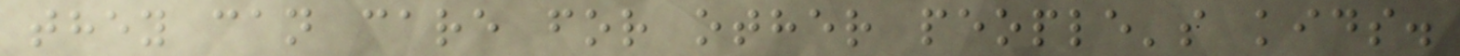they can care for other people's kids.
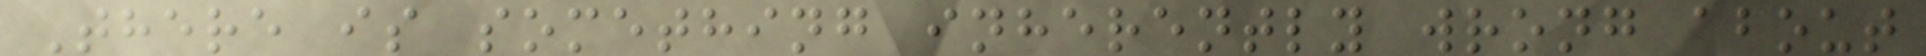There is something inherently wrong about
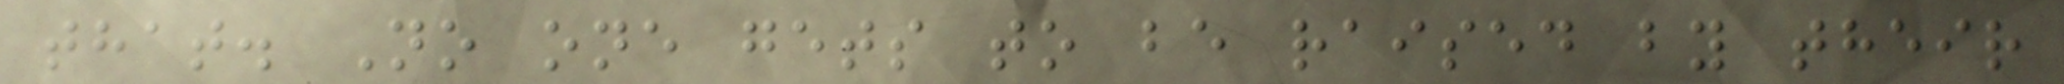that. No one gets to be raised by their
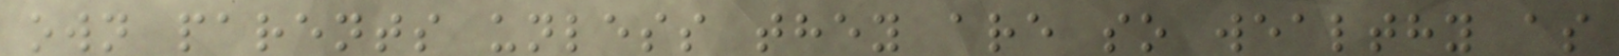own parents unless they are so wealthy as
